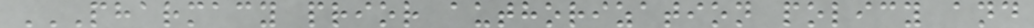PHARMACY PRIOR AUTHORIZATION POLICY AND
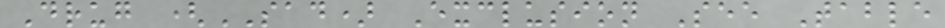Drug (SAD) Exclusion See Table
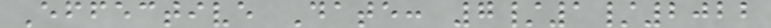Effective Date: 7/1/2022
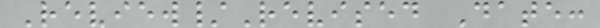Review/Revised Date:
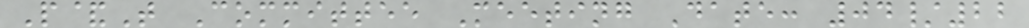P&T Committee Meeting Date: 04/22
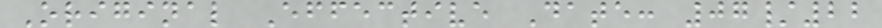Original Effective Date: 07/22
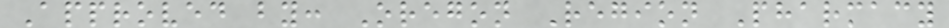Approved by: Oregon Region Pharmacy
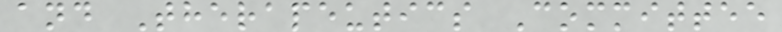and Therapeutics Committee
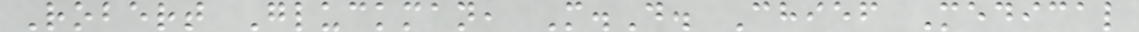Robert Gluckman, M.D. Chief Medical
